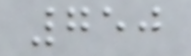750
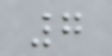7
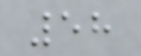58
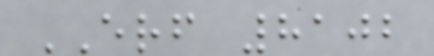ERF 8102
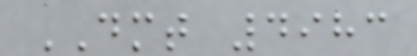DMT 4983
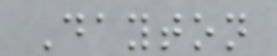Dayton
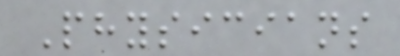Physicians
